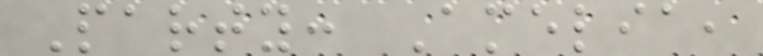Party: Amelia,
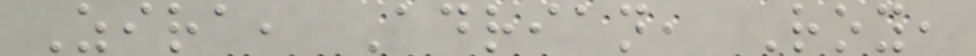Zira, Adrian, Roy,
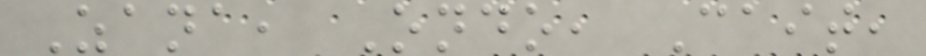Zana, Ondo, Cait,
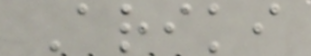Ariki
